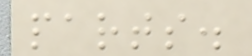parts.
